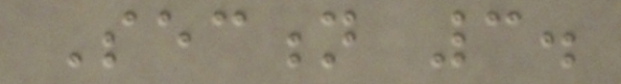Section 3.
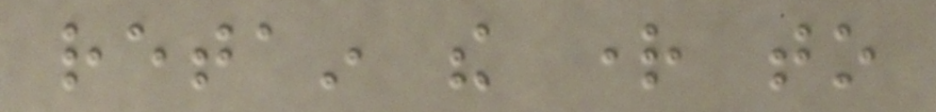retain the right to
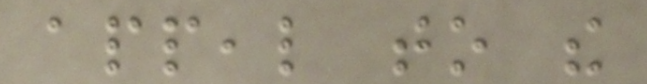appeal to the
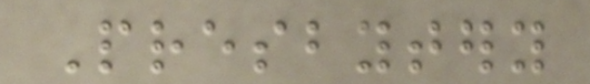Presbytery
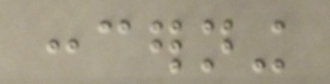concerning
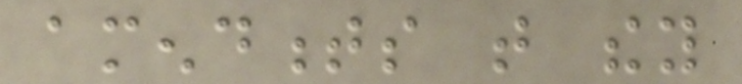amendments that they
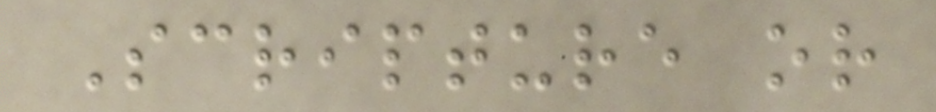Scripture or
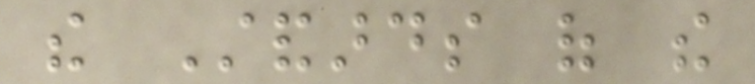the Standards of the
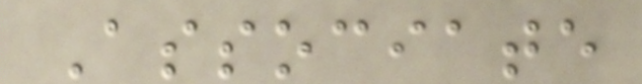Associate
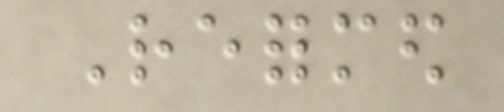Reformed
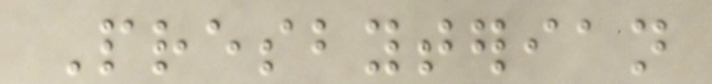Presbyterian
